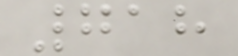718
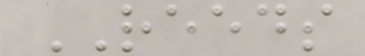REEDS
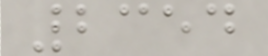2354
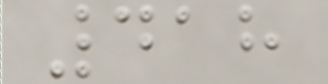418
